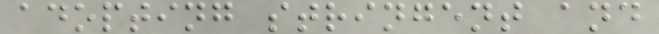adopting stringent and
